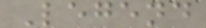Legend
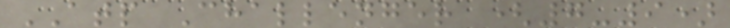ATP Challenger (7-9)
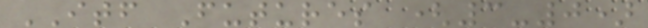ITF Futures (3-0)
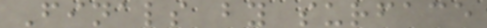Finals by surface
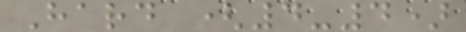Hard (4-4)
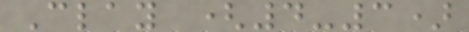Clay (4-3)
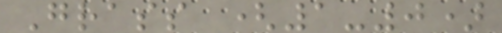Grass (1-0)
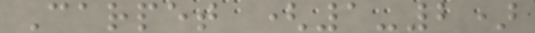Carpet (1-2)
